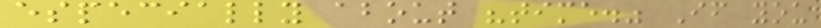especially about "time." If you
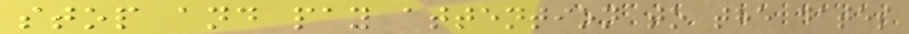stop and pay attention to the dates
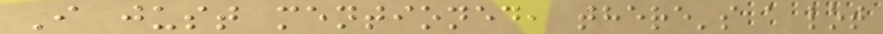I just mentioned, there's a lot
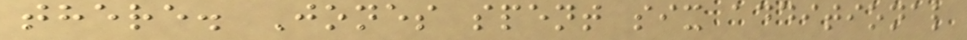there. Jones spent six additional
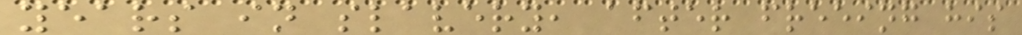years in slavery, after freeing his
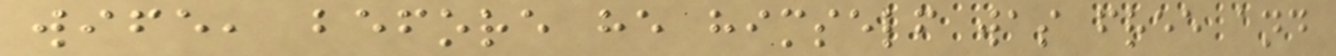wife, before he himself was free and
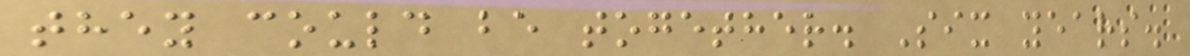they could be together. Six years.
